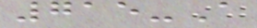715-A
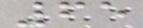65
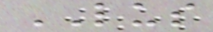LUS
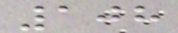108
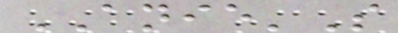ANIE'S
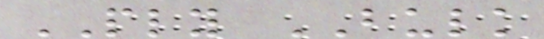PLY BULK
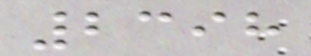2398
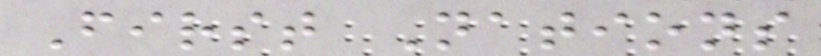First Nations
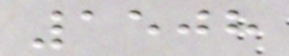1508
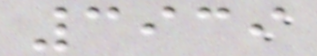3939
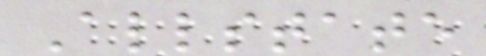Allstate
